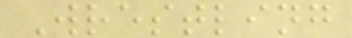Wrestling
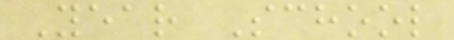Year School
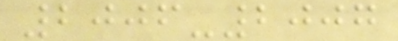2006-2007
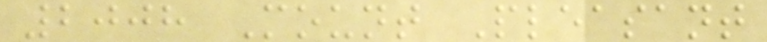2008 Mount Pleasant
